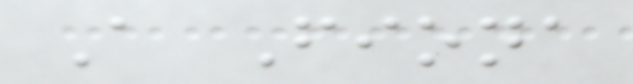A Fiona
